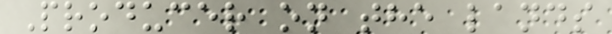Producer on the lands
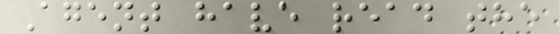Agent have read the
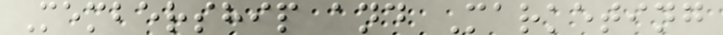Membership and Marketing
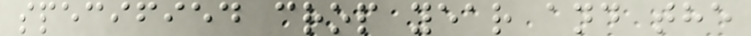specified crop year and the
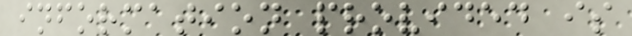information provided is
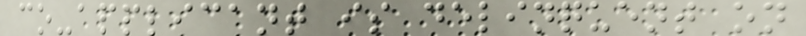co-applicant is delinquent on
